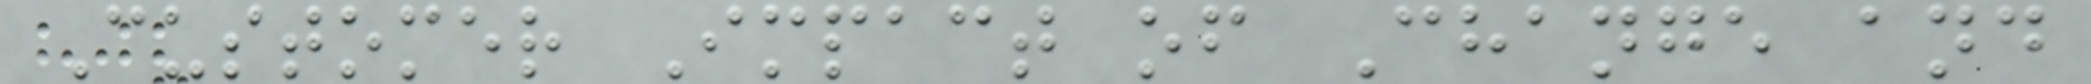Customer Impact of Change and
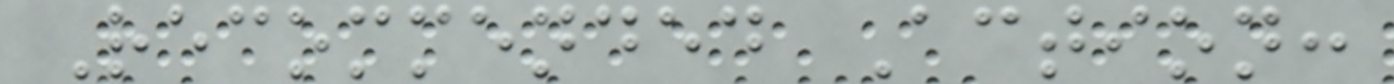Recommended Action:
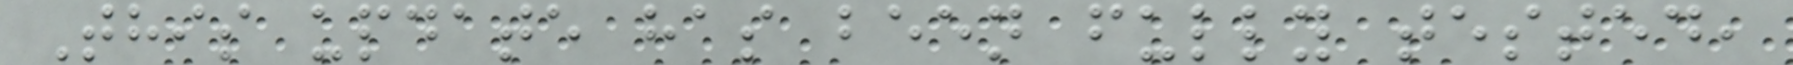This update has been fully tested,
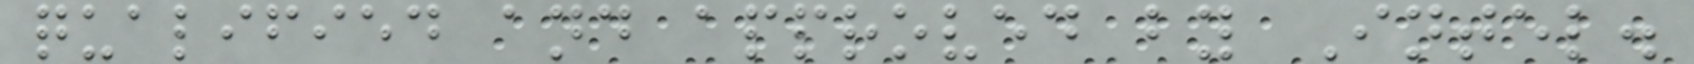qualified and approved by Intel.
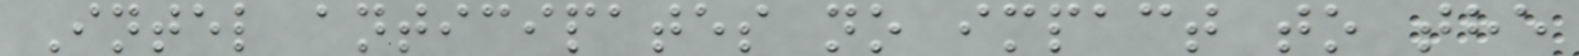Intel anticipates no impact to the
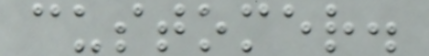customer.
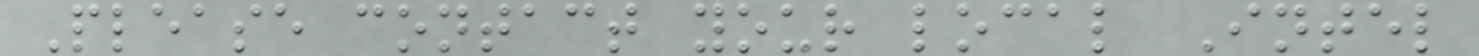Please contact your local Intel
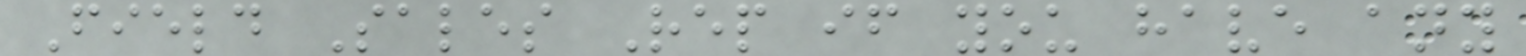Field Sales Rep if you have any
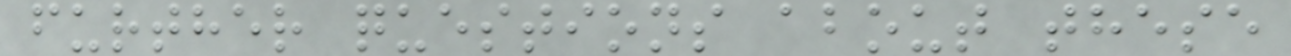further questions about these
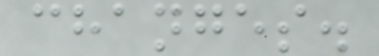changes.
